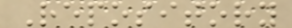Repository
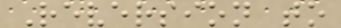Reversion to
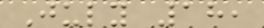July 18,
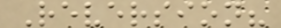Reversion?
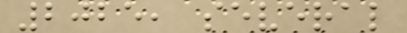2025, several
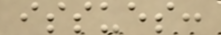issues:
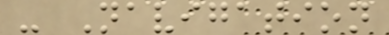- Navigation
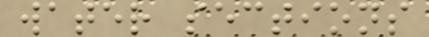water sections
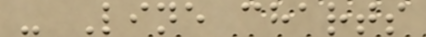- Line charts
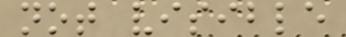not visible
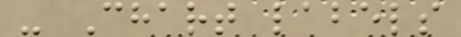- Chart labels
